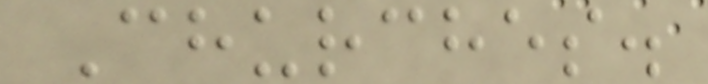Churches.
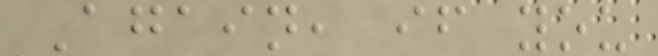Again, if you
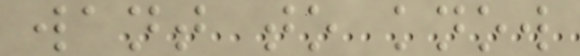want to know
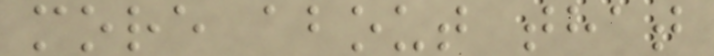more about that
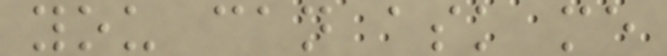you can ask me
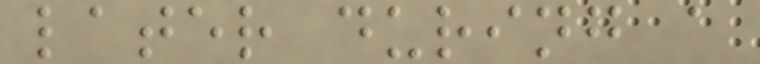later during a
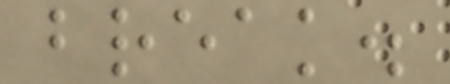break.
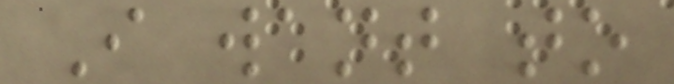I want to
